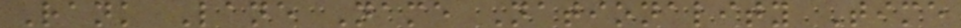Rank Lane Name Nationality Time
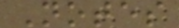Notes
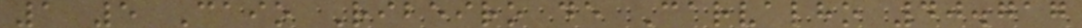1 5 Caio Ribeiro de Carvalho 40.717
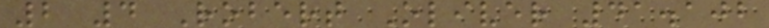2 4 Robert Oliver 41.102
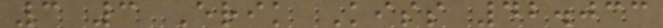3 3 Erik Kiss 42.033
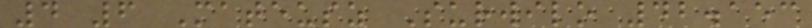4 6 Mateusz Surwilo 42.153
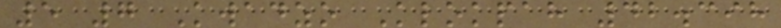5 7 Kwadzo Klokpah 42.398
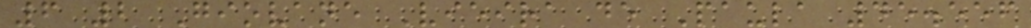6 2 Giovane Vieira de Paula 45.556
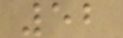52
